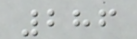286
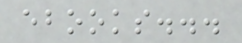ebooks...
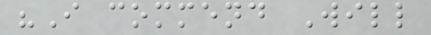"I commend Will
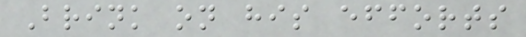Brink on his efforts
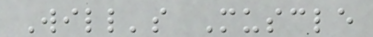Will's Muscle
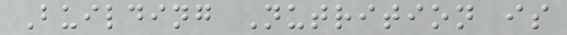Building Nutrition is
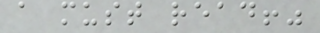a must read!"
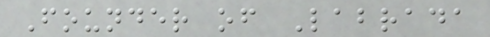Founder of Labrada
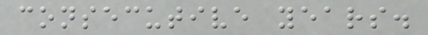consecutive years.
